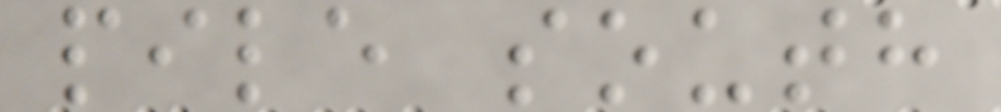pile south
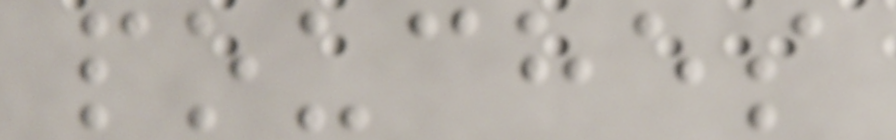pouches
